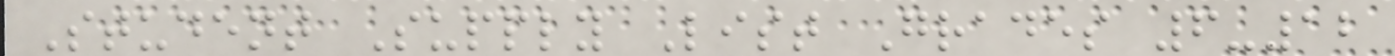Student Supply List Grades 6-12
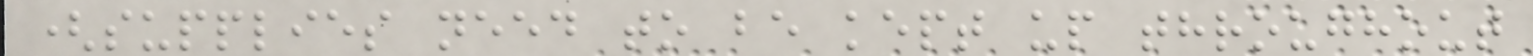(supplies need to be kept up throughout
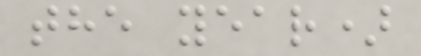the year)
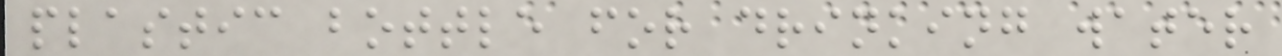plastic bottle for drinking water
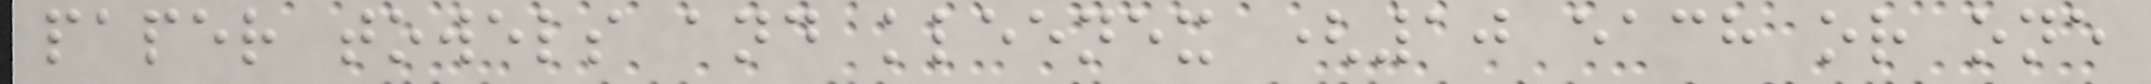paper towels and kleenex (10 each or one
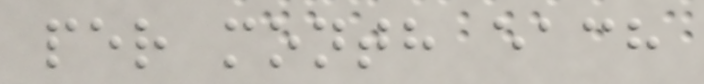per month each
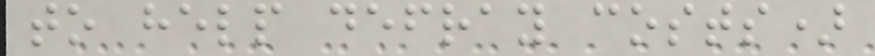to help defray costs)
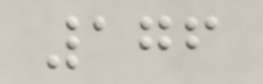176
